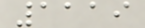1119
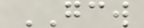GCW
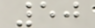50
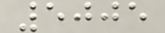5005
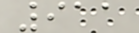911
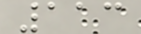113
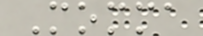Momma
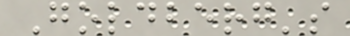Goldberg's
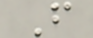F
